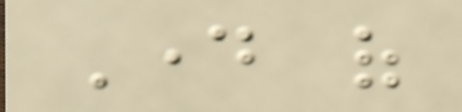Day of
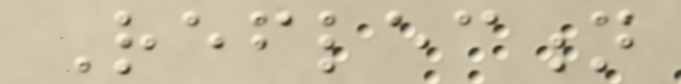Reflection
